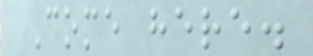Come here.
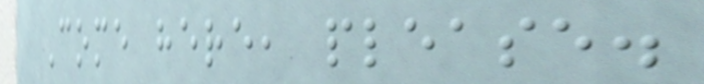Come here, please.
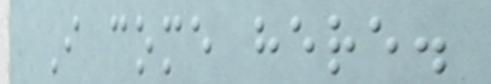I come here.
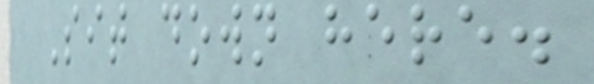Sit down here.
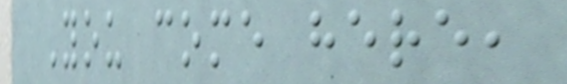You come here,
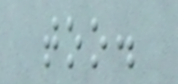too.
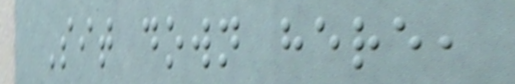Sit down here,
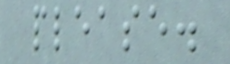please.
